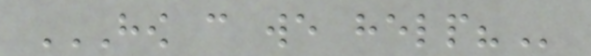HOW CAN WE HELP?
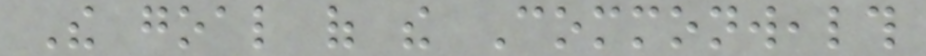The goal of the Commonwealth
